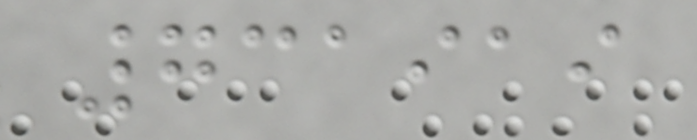731919
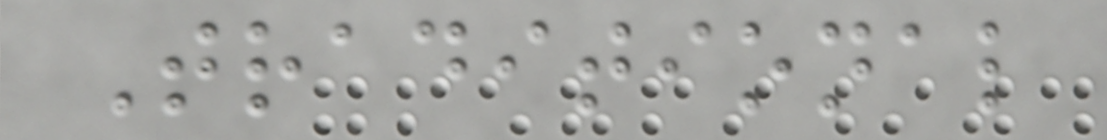Traditional
